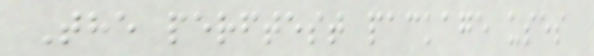The perftest package uses
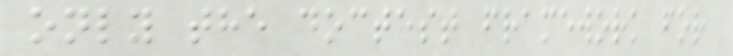only the doctest framework for
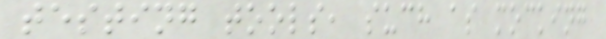testing tools, such as mocking
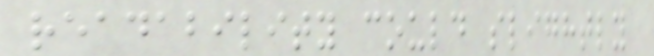readability could slightly
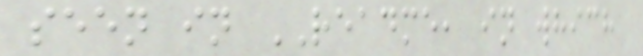seen in README, in which
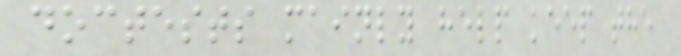doctests mainly help keep the
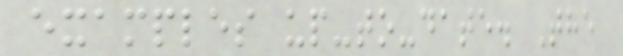examples up-to-date. The
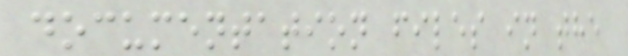documentation files in the
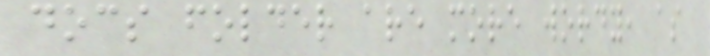docs folder are more wordy, as
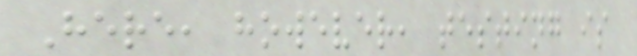Here, however, testing is
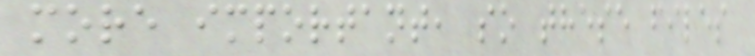more important, so these files
